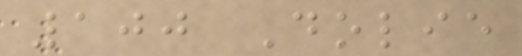100 Dolie
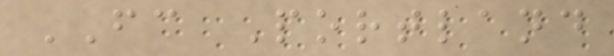FC Portland
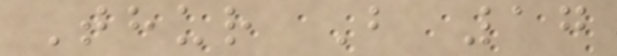Thur B 17
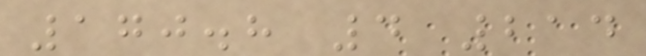170.8 4 214
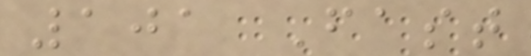101 Fast
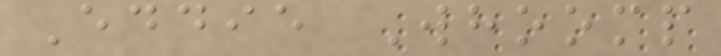Eddie Whoomp
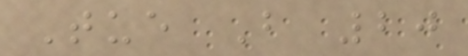Tue B 20
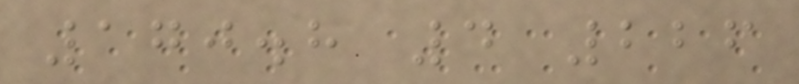170.8 4 226
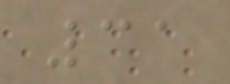31
